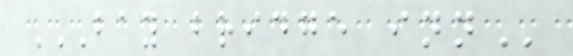BAY BRIDGE INN
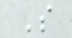S
